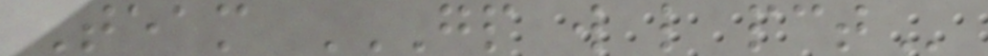Team GP W L PCT
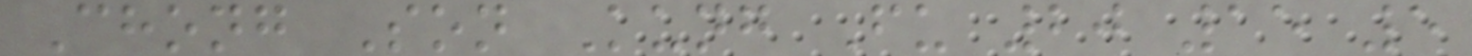Chong Son Kung Fu 20 15 5
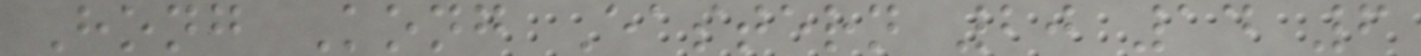Hong Kong Eastern 20 14 6
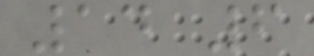14 6
